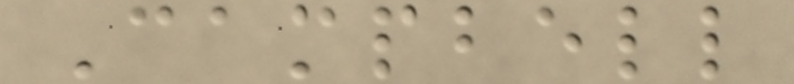Campbell
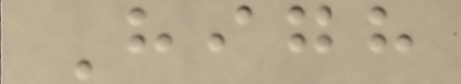High
